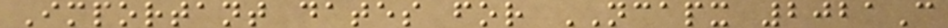Important dates for NCAPX 2021C
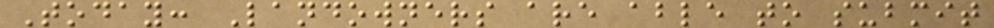Today: Landowners are able to submit
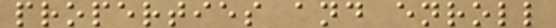properties and enroll
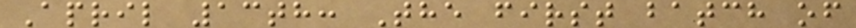April 13th: The first batch of
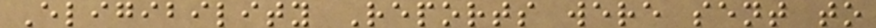Eligibility Reports were sent to
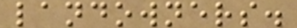landowners.
